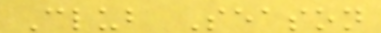Club Season
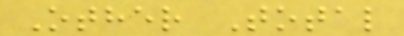Other Total
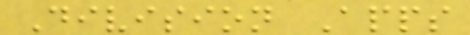Division Apps
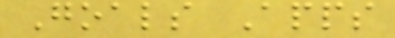Goals Apps
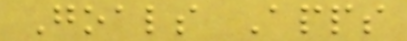Goals Apps
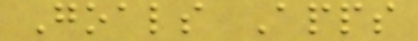Goals Apps
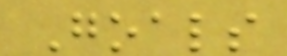Goals
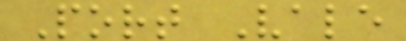Port Vale
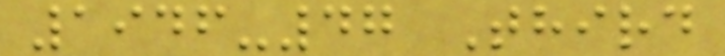1946-47 Third
